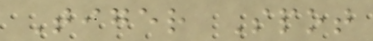Tiger Spot
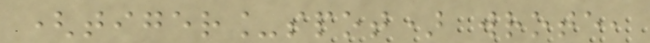(tiger_spot) wrote,
